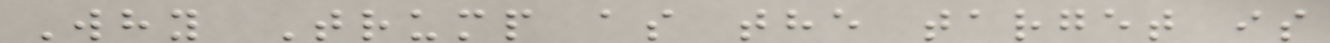Why Trump as the target is
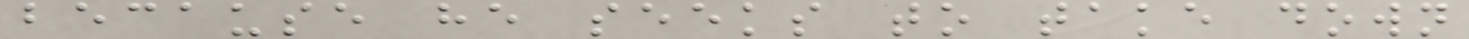because he seeks to take down
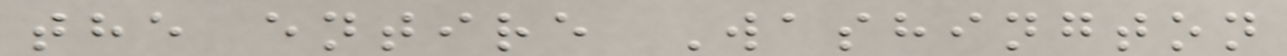the entire Washington
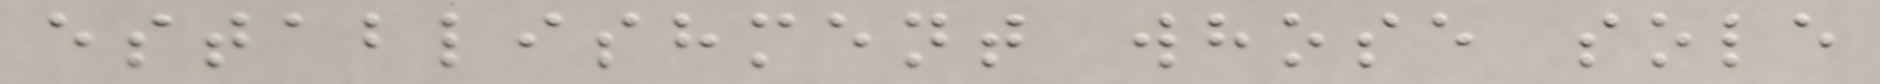establishment whose sole
